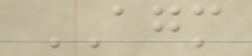AGM
